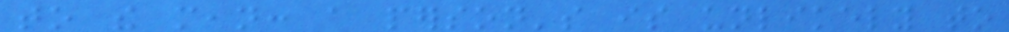to the mean: a person's is unlikely to
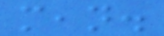mean.
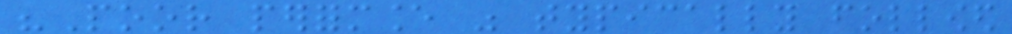"Poor performance was typically followed
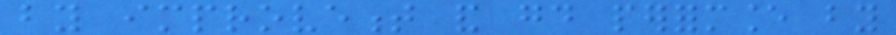by improvement and good performance by
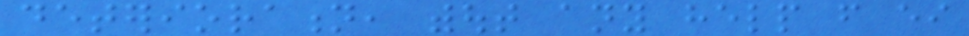deterioration, without any help from either
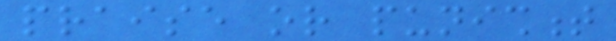praise or punishment
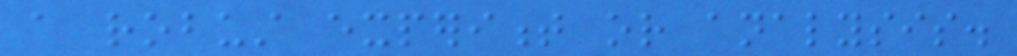a robust experiment or analysis.
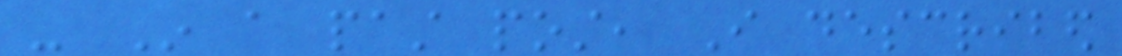- In a past post, I described
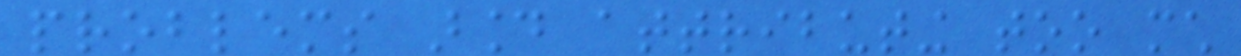problems around attributing too much
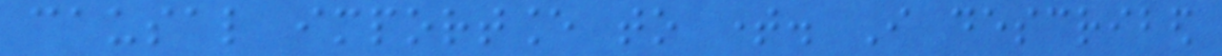causal importance to time. I described
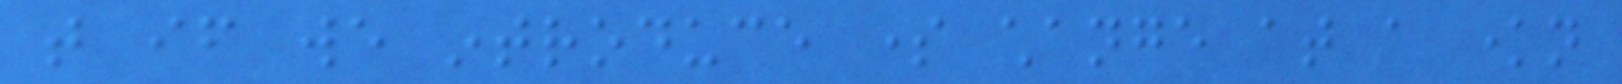that if we introduce some change at a known
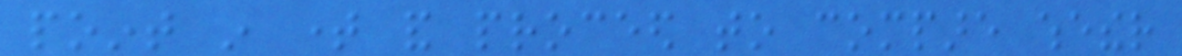point in time and proceed to compare whether
